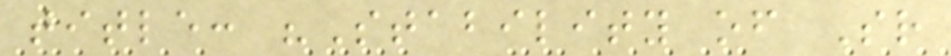title: "Stability of Sr
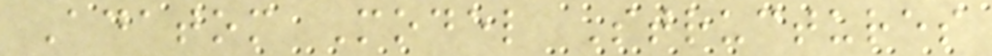Adatom Model Structures
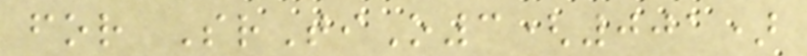for SrTiO3(001)
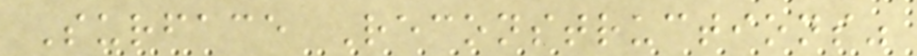Surface Reconstructions"
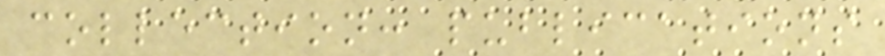collection: publications
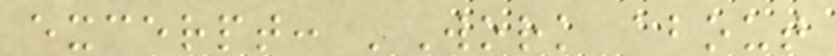excerpt: 'Work about
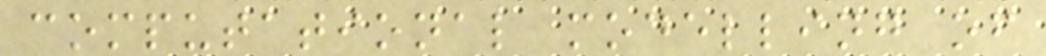computational modelling of
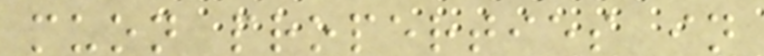muon properties in
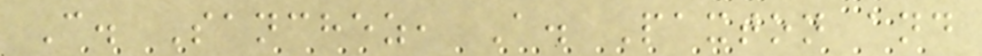C. Sanchez, A. Paxton and
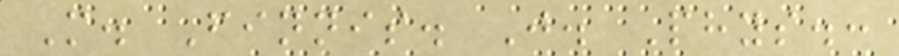M. Finnis. J. Phys.:
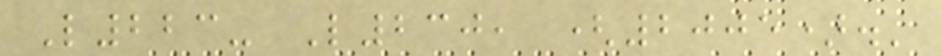L223- L230, (2005).'
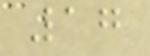17
